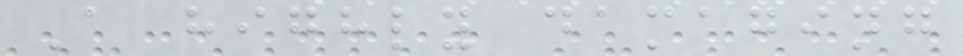A highly damaging
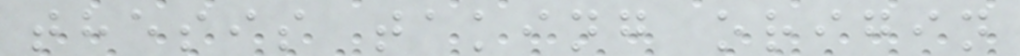thesis taking origin
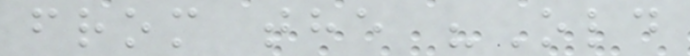from the "Old
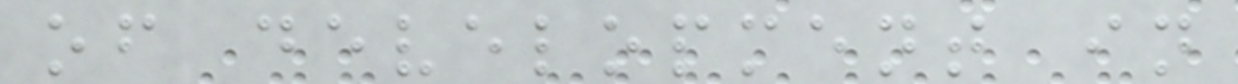of development in
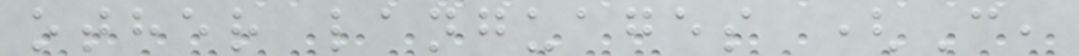other languages (C,
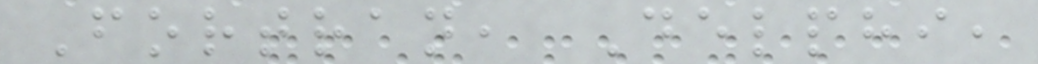Fortran, Delphi,
